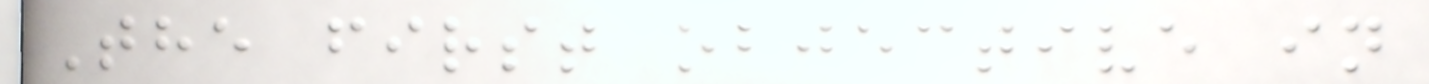The first objective in
